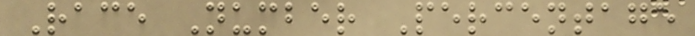Race Number Percentage
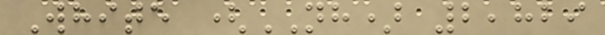White (NH) 2,829
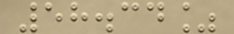58.34%
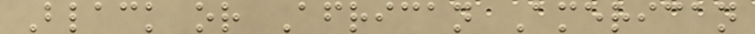Black or African American
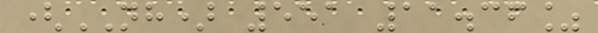(NH) 551 11.36%
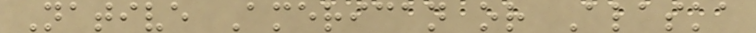Native American or Alaska
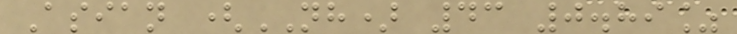Asian (NH) 43 0.89%
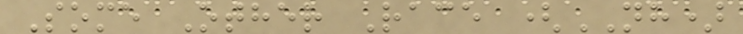Some Other Race (NH)
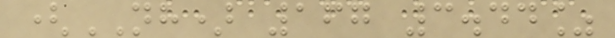(NH) 167 3.44%
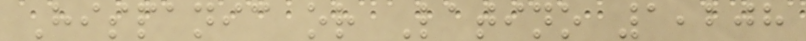Hispanic or Latino 1,208
